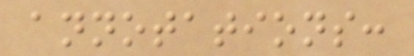annotations:
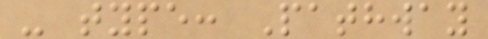- type: Pathway
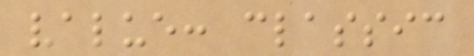value: classic
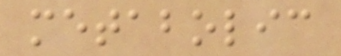metabolic
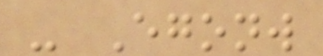- Egonw
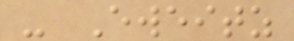- Eweitz
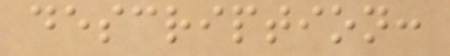description:
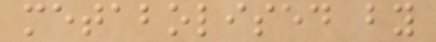metabolised by
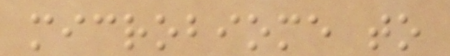microbiome to
